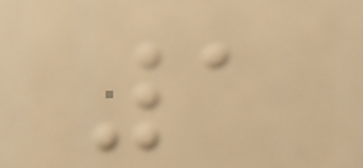1
